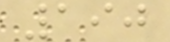190
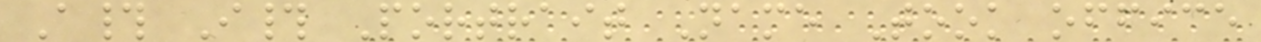A# I# Portrait Name Took office
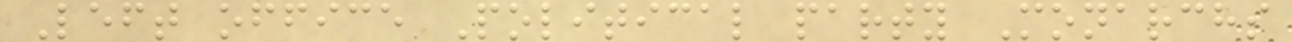Left office Political party Monarchs
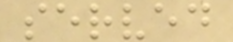served
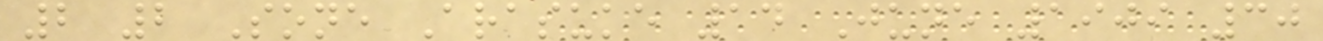2 2 Sone Arasuke 14 June 1909 30
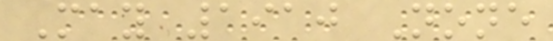May 1910 None
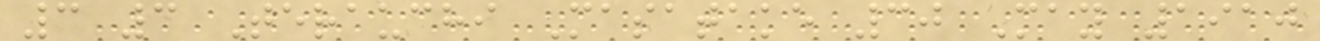3 3 Terauchi Masatake 30 May 1910
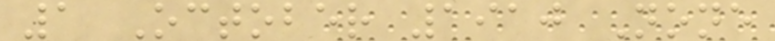1 October 1910 None
